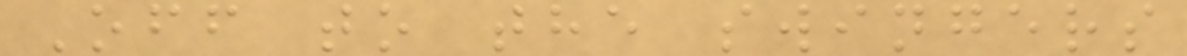Off to the swingers
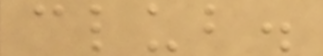club.
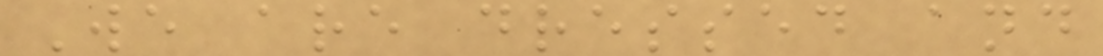We are dressed and
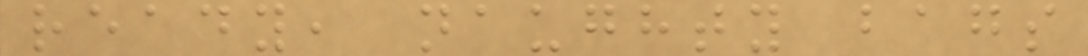ready, naughty bags
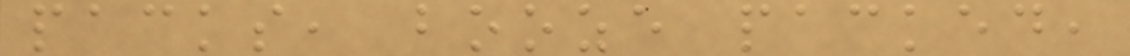packs, booze packed,
